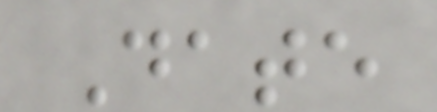Date
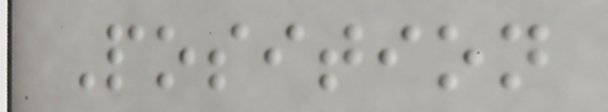Position
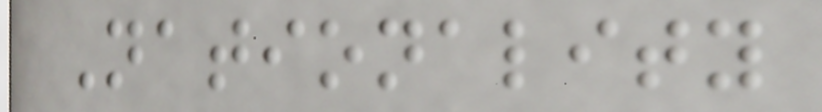Nationality
